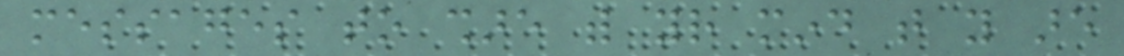messages to share with your mind that you are
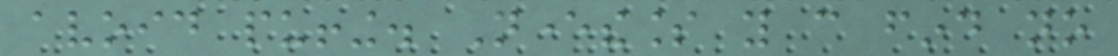avoid puffing. Nevertheless you can find no
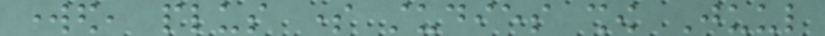worked, plus some studies show Juul
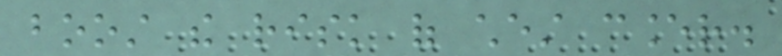boost the risk of chest cancer.
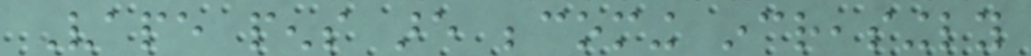Vape pens are becoming increasingly
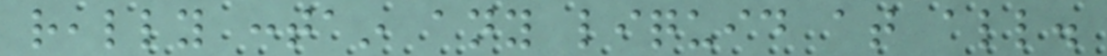really contain any liquid at all.
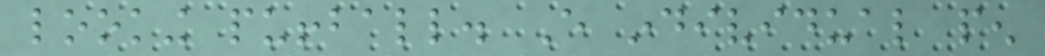looking puffball. Every individual pen
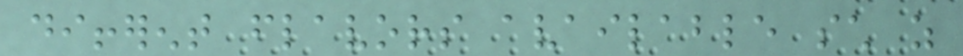different flavors available such as
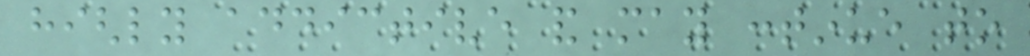highly addictive and may continue to
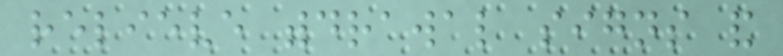relieve withdrawal signs and
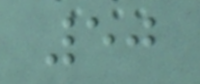50
